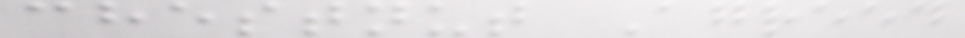chestnut Agreed
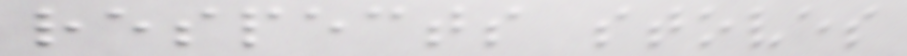respects stoves
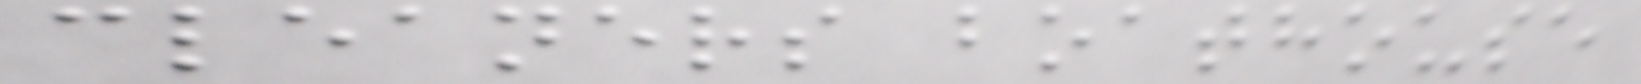cleaners boathouse
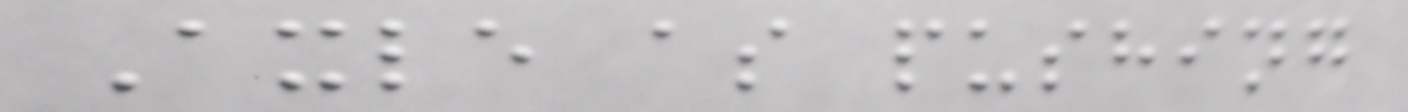Axle as pushing
